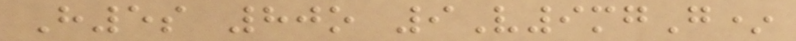H5s 80o 9V9mgG*
